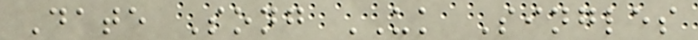Date Song UK Singles
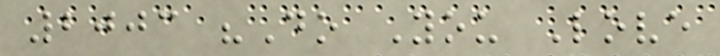2003 "Do You Love
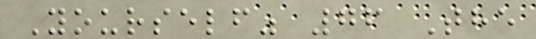Yourself" 76 The
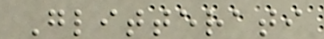Glitterati
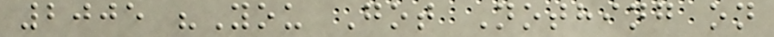2005 "You Got Nothing on
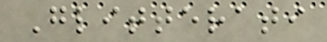Glitterati
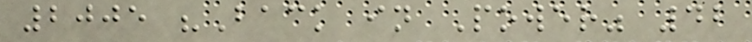2005 "Back in Power" 42
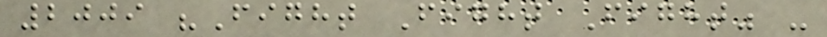2009 "Fight Fight Fight" -
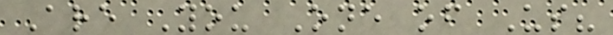Are You One of Us?
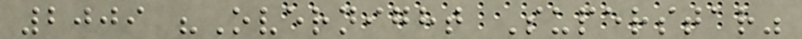2009 "Overnight Superstar"
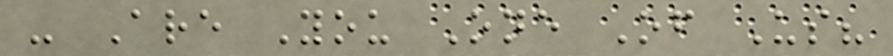- Are You One Of Us?
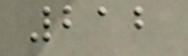212
